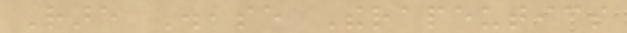Rare Disease Therapeutics
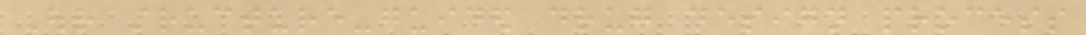Our structure-guided drug design process
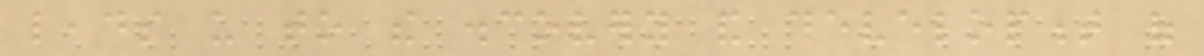leads us to the discovery and development of
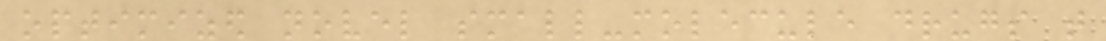optimized novel small-molecule drugs that
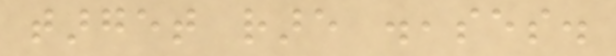target rare diseases.
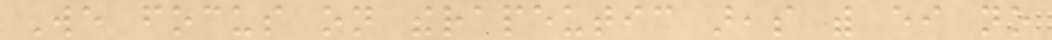We focus on therapeutic areas with either no
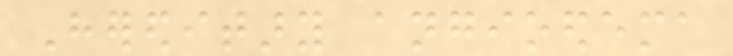Hereditary angioedema
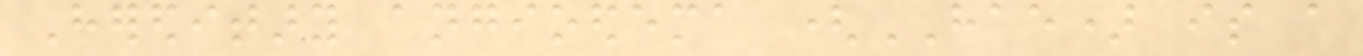Hereditary angioedema (HAE) is a
